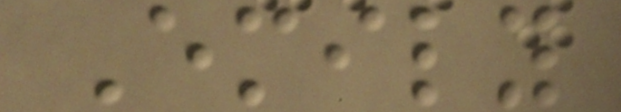Emily
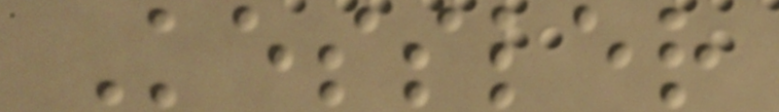Kessler
